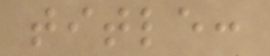title:
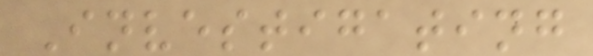Investigating
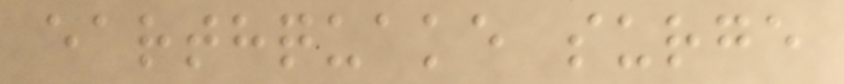earthquake surge
